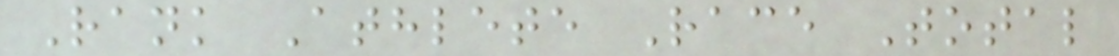Rank Athlete Race Total
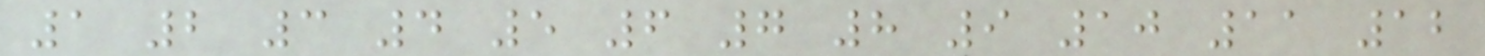1 2 3 4 5 6 7 8 9 10 11 12
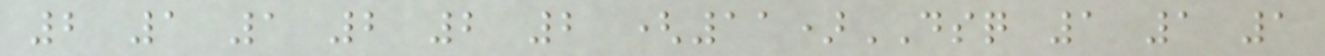2 1 1 2 2 2 (11)DSQ 1 1 1
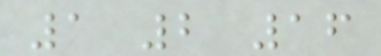1 2 16
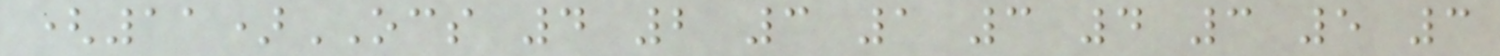(11)OCS 4 2 3 1 3 4 3 5 3
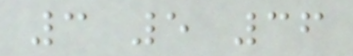3 5 36
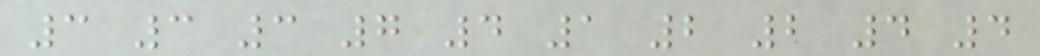3 3 3 7 4 1 2 2 4 4
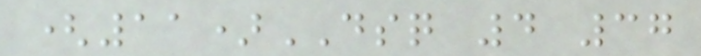(11)DSQ 4 37
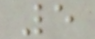5
